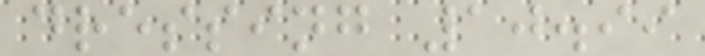dressing 10.99
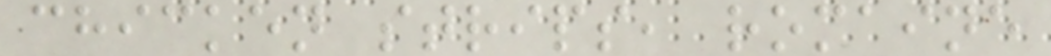chicken strips, romaine
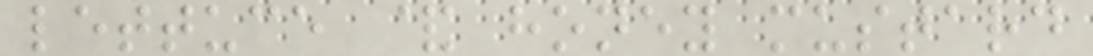lettuce & honey mustard
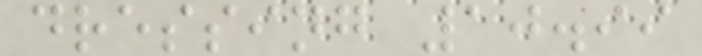dressing 10.99
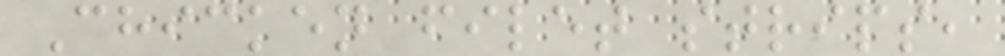Chicken filet strips,
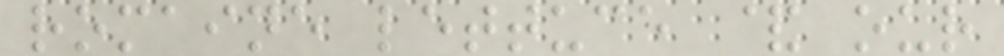romaine lettuce & our
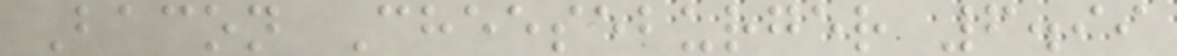Bacon Cheeseburger 6.99
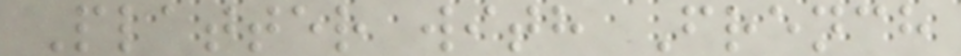Platter with French
